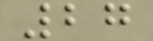27
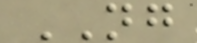NG
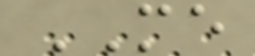ME
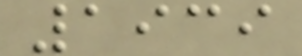1939
